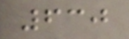630
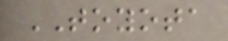TOYOTA
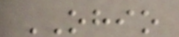OHIO
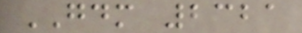GDM 2321
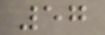57
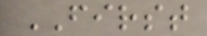FIRST
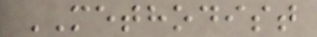METHODIST
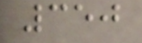350
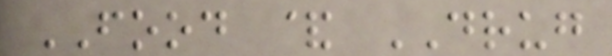FOOD & DRUG
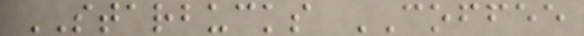STARBUCKS COFFEE
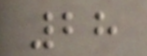28
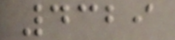4329
